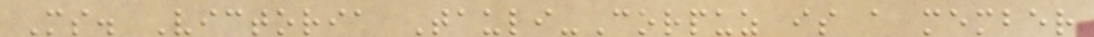Ms. Victoria Tauli-Corpuz is a member
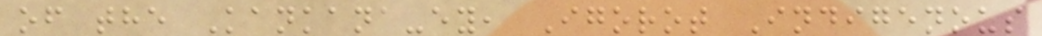of the Kankana-ey, Igorot Indigenous
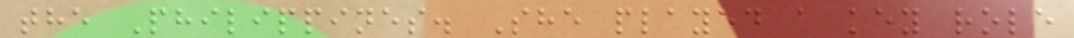the Philippines. She played a key role
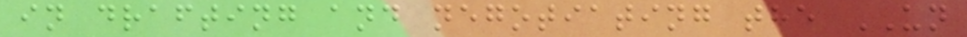in drafting and negotiating the UN
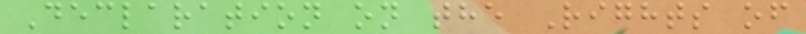Declaration on the Rights of
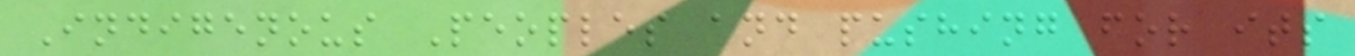Indigenous Peoples and pushing for its
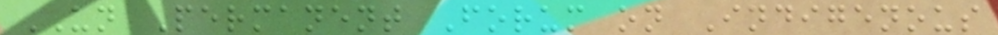UN Permanent Forum on Indigenous
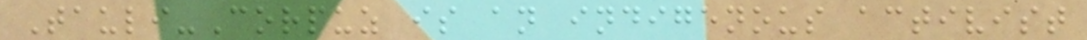Tauli-Corpuz is an indigenous activist
